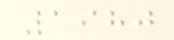1980
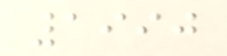1990
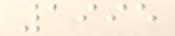1995
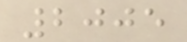2005
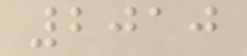2010
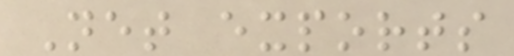Net exports
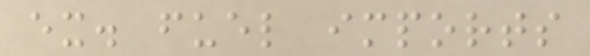ex. fuel imports
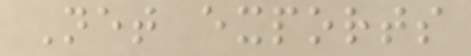Net exports
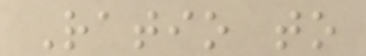Ratio to
